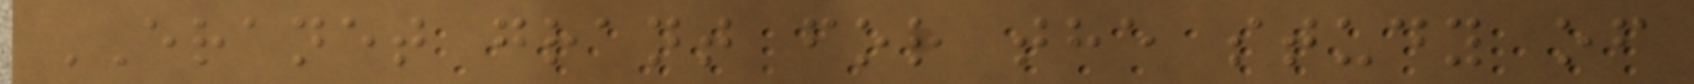ERANET grant for the study of
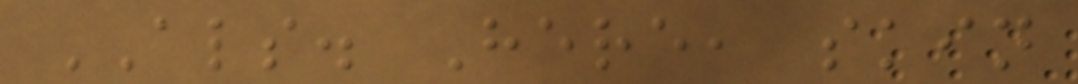ALS. Here, skin
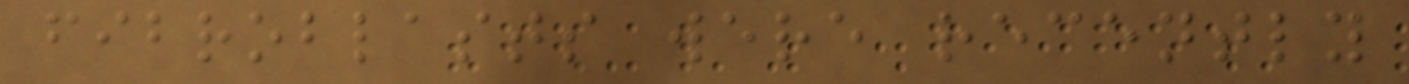fibroblasts were recently
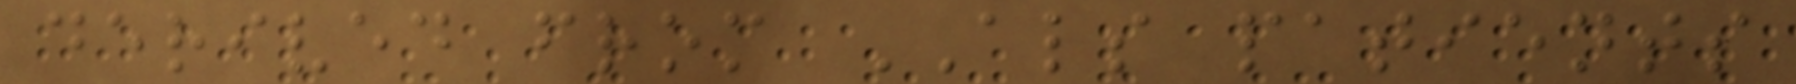derived from ALS patients
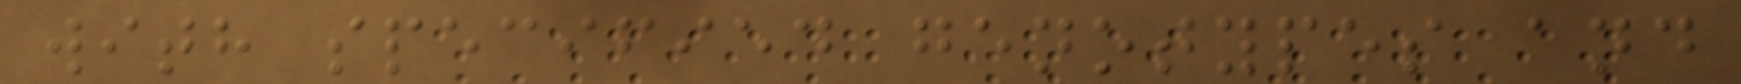with specified genotypes and
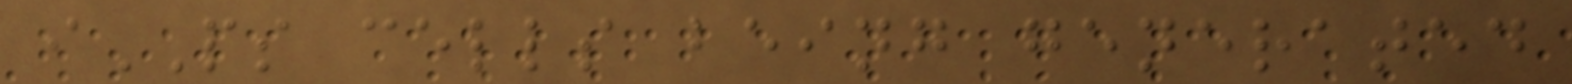iPS cells being generated
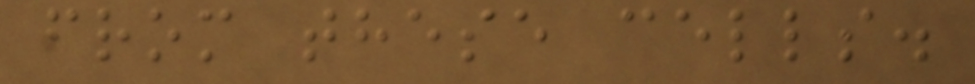from these cells.
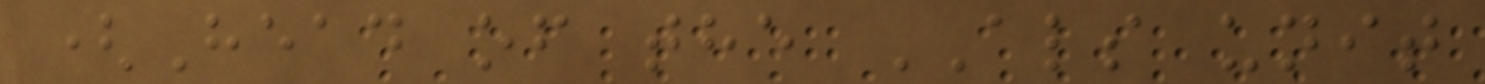(Head of the ALS unit
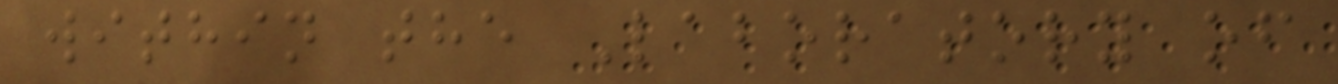within the Laboratory of
